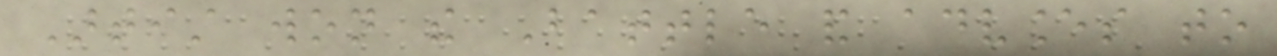Artist won the Battle and advances to
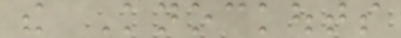the Knockouts
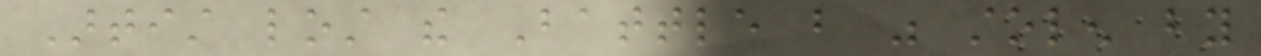Artist lost the Battle but was stolen by
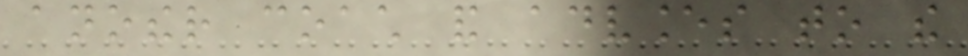another coach and advances to the
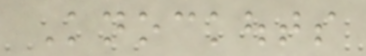Knockouts
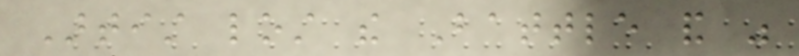Artist lost the Battle and was
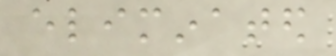eliminated
